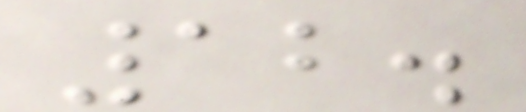12.
